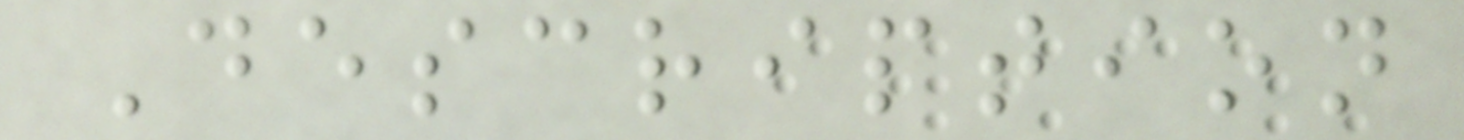Description
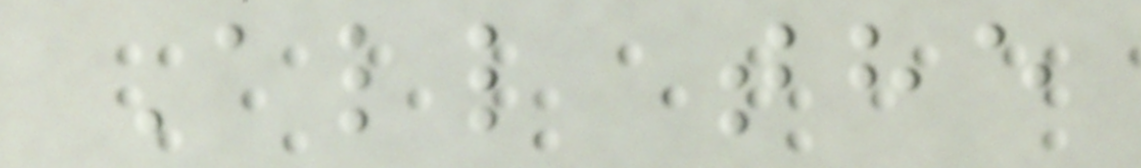All the
